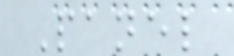Panel
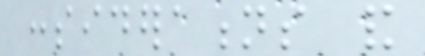considerations and
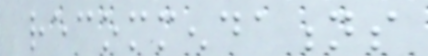recommendations
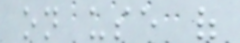on use of
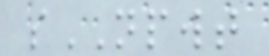sNPWT
